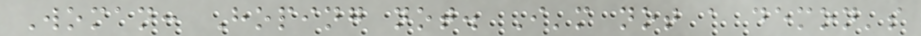Woman: Hoping not. I'm not a demon's
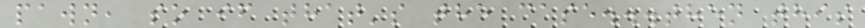pawn, so if that's the case...then this
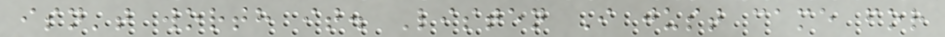isn't worth it. Listen I just came for
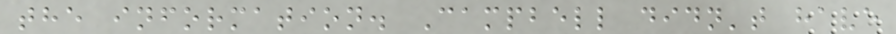the information. Campbell didn't have
